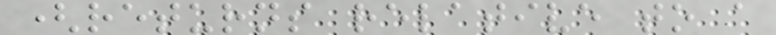(returns relative to a
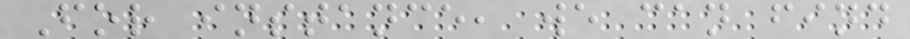For instance, we can find
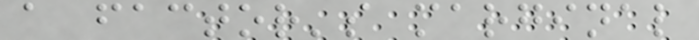a factor's marginal
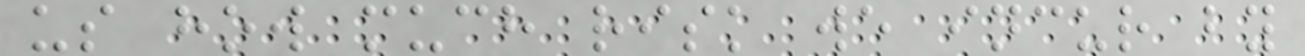us how much risk we incur by
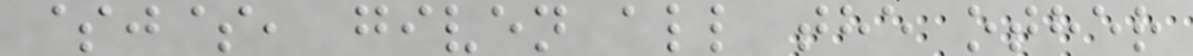$j$, given all the other
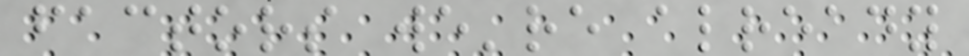factors we're already
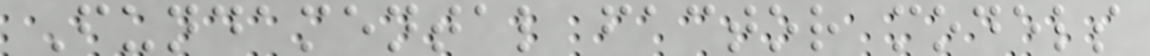Fundamental factor models
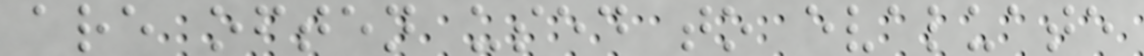are often used to evaluate
